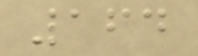164
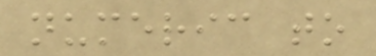numeric to
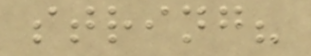string?
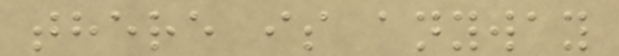there is anyway
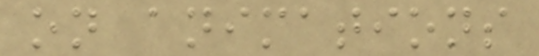on animations
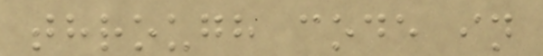through code in
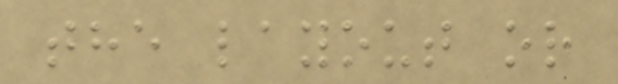the layout or
